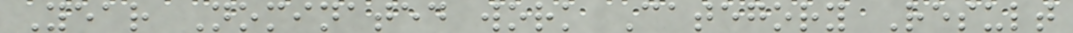Year Nominated work Category Result
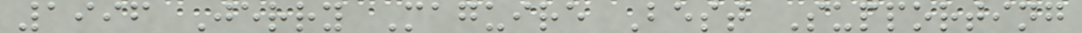1996 Jerry Maguire Best Supporting
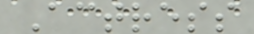Actress
